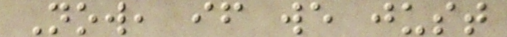Now, if we just
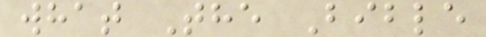what The Bible
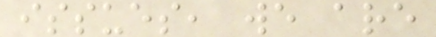issues, we are
